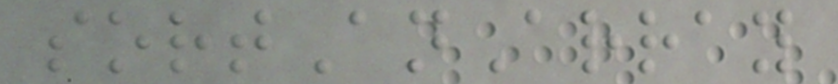sortAnArray
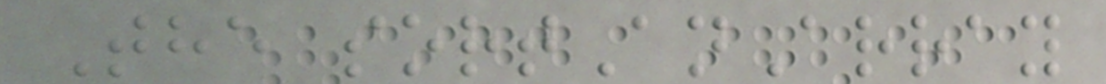The sortAnArray
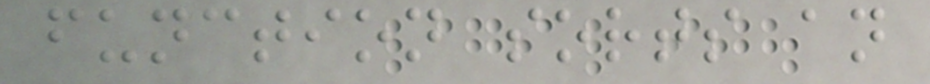function sorts an
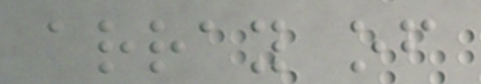array of
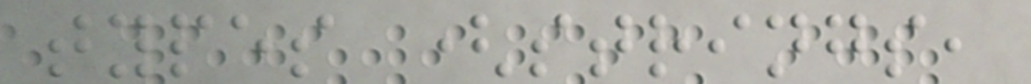types (strings,
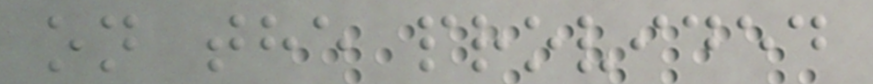on the provided
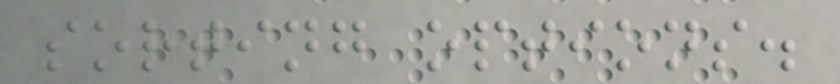sorting options.
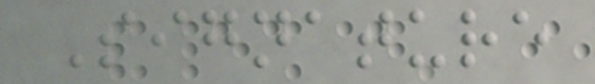Signature
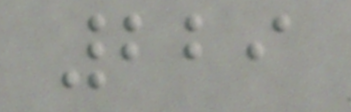229
